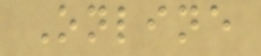Online
